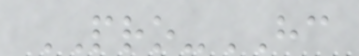PRO-HC
